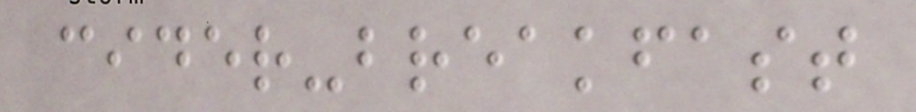cider-breakfast
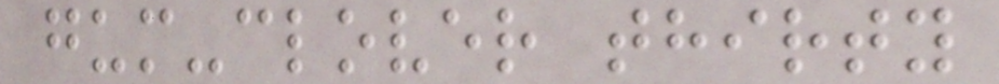gum-clover thirty
